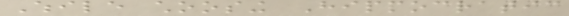While choosing Hippocratic
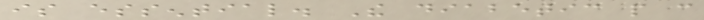is essential. The diabetic people can
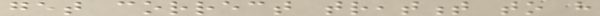get correct treatment to have
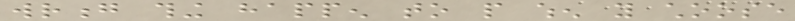wrong thing happen to people when you choose
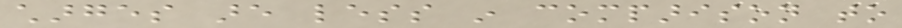charges are less in comparison to
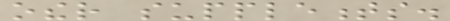other supplements.
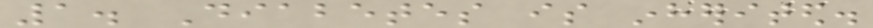1. Diabetes is inherited.
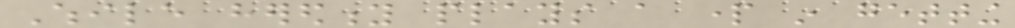While heredity plays a part in getting
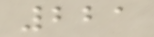221
